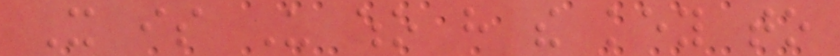It is Us who have the key to
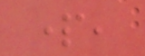part,
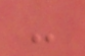-
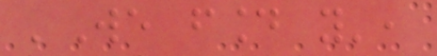'We found you',
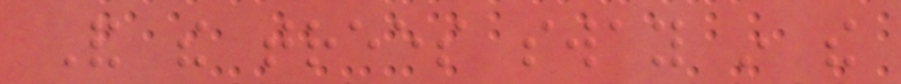And the trees sway in the
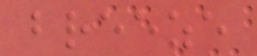breeze
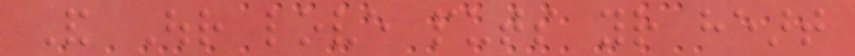And Our love puts your heart
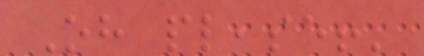Oh please!'
